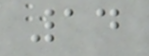14
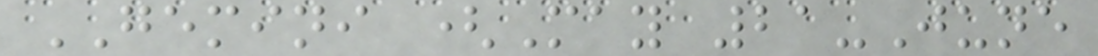GEMINI (May 21-June
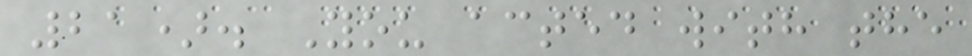21). You acted with the
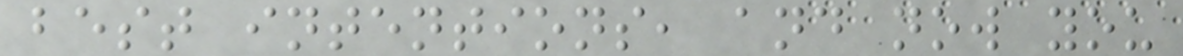best intentions, and now you
